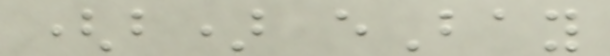(b) eBay
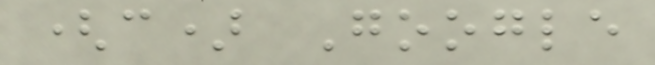(c) Google
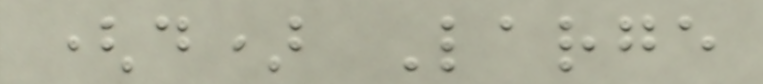(d) Large
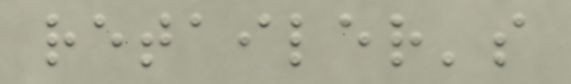retailer's
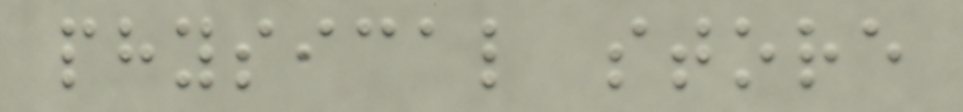physical store
